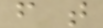f t
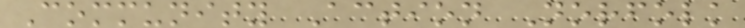Community Action Norfolk
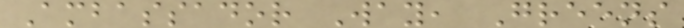Ambassador Way, Greens
